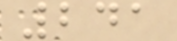241
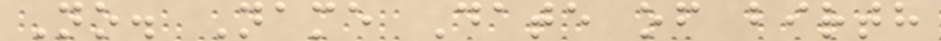No. Name Date of birth
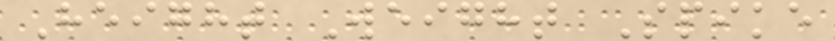Height Weight Spike
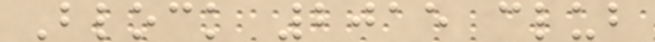Block 2015 club
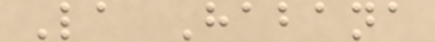La Habana
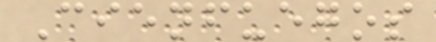Cienfuegos
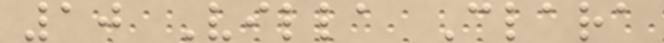10 Villa Clara
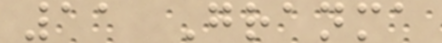11 Granma
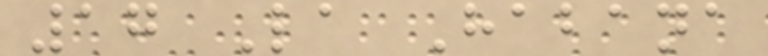17 La Habana
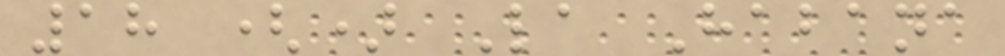18 () La Habana
